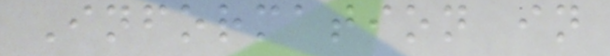Information in
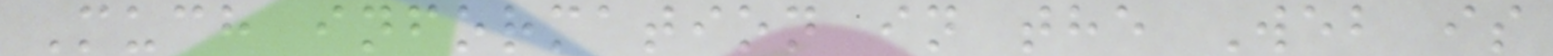Much information in the Web is
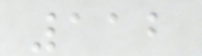112
